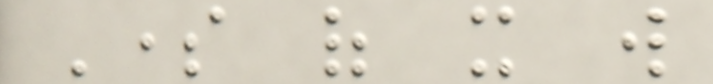Some of it will
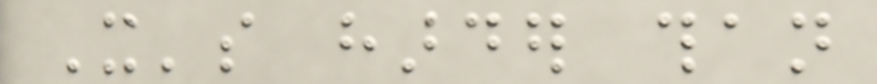It's harder than
